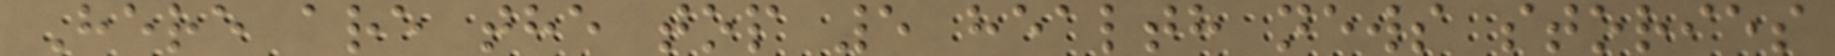Here are the top 5 health news stories
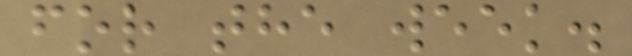for the week.
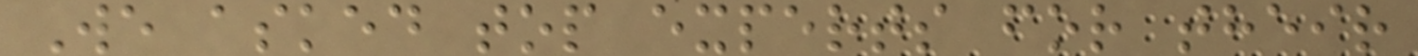We asked top experts for their
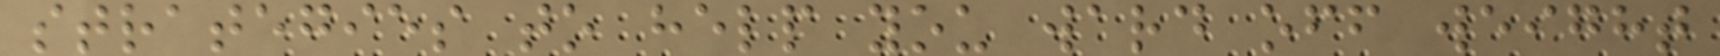strategies to help you ward off weight
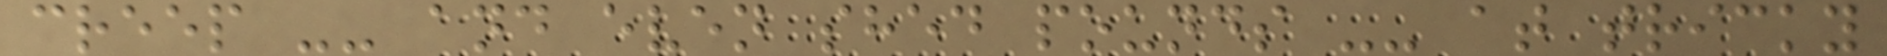creep -- and even shed pounds -- at tricky
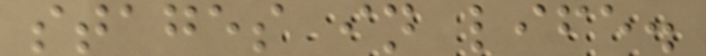stages in life.
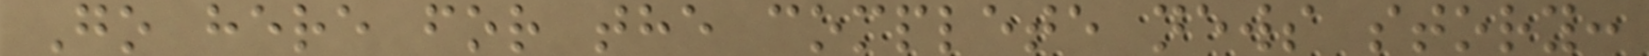Go here for the complete news story:
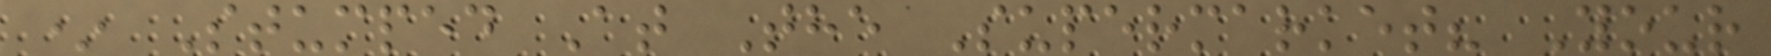* Stumped At The Supermarket? Your
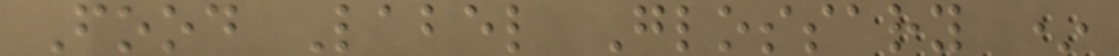Food Label Glossary *
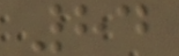84
